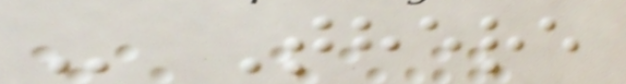- There
